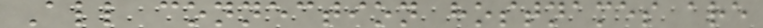All connection hostnames are
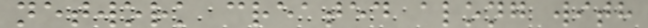network created along with
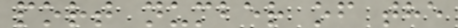port number of the
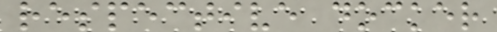respective docker
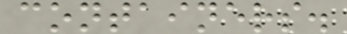containers.
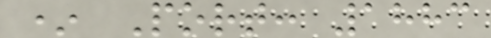* Port: 1883
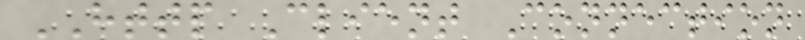HTTP Client Connection
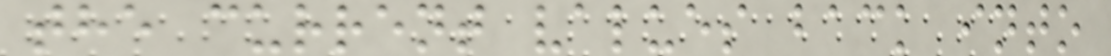the current values back into
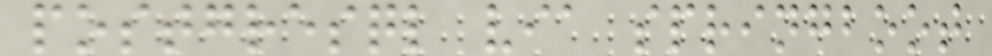postgresql via springboot
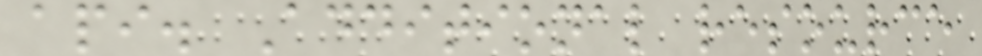api. Additional resource
